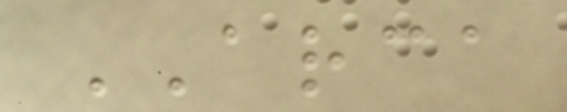ARCA
